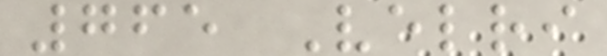765 Velri
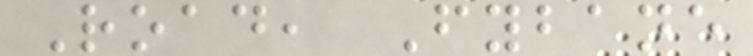Road, Fybane
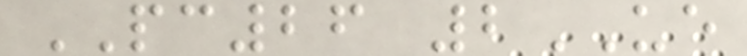PC26 2UE
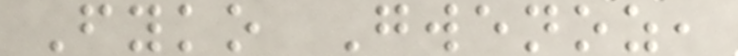Fyko Gwenoz,
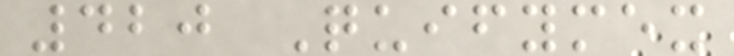420 Quifymex
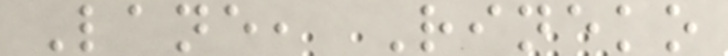Lane, Rineko
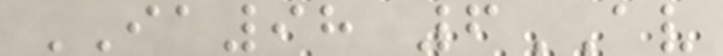IA98 6AV
